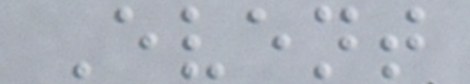Event
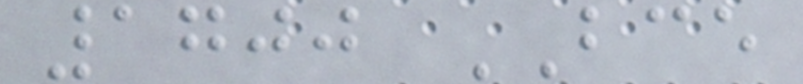1700 BCE
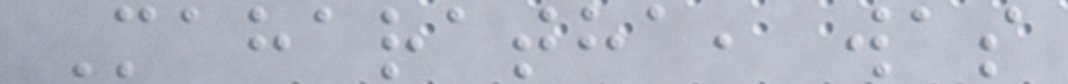Maharatha, was
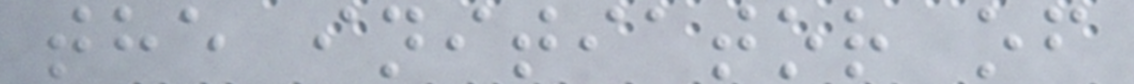the initiator of
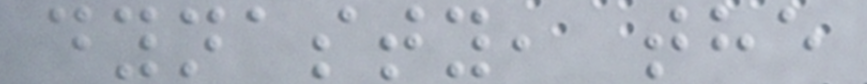dynasty, the
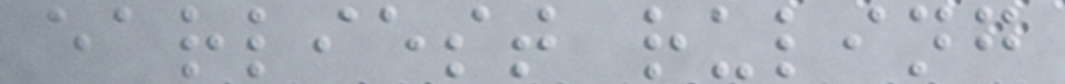earliest ruling
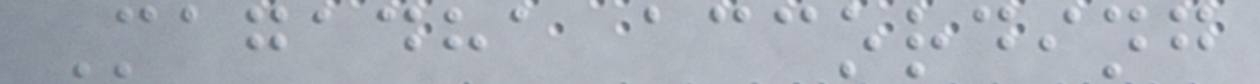Magadha according
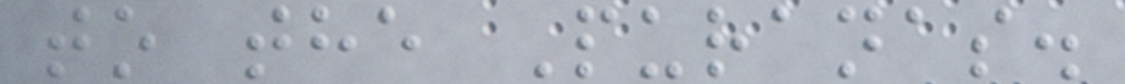to the Puranas.
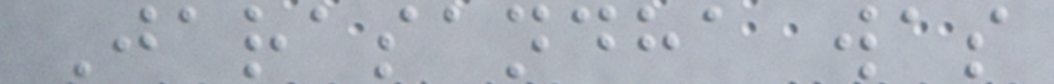Jarasandha was
